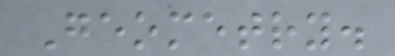Geometry.
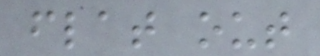flat out
